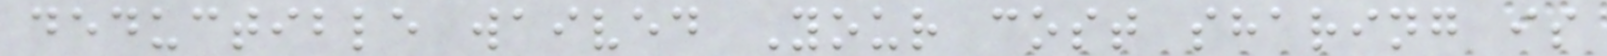deductible waived Your cost sharing is
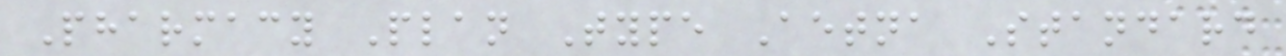Pharmacy Plan Type Aetna Standard
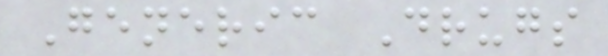Generic Drugs
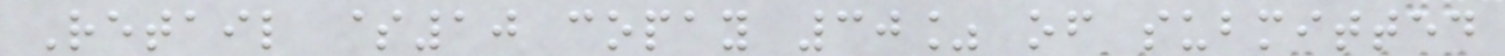Retail $10 copay 30% of submitted
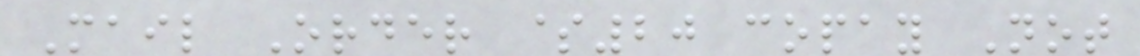Mail Order $20 copay Not
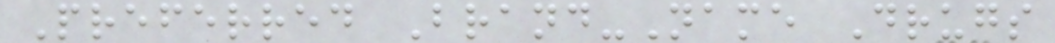Preferred Brand-Name Drugs
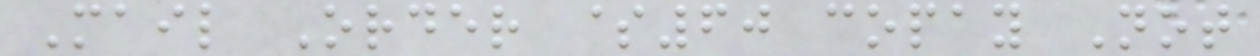Mail Order $60 copay Not
